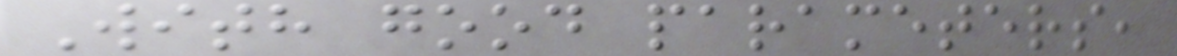With good parameters,
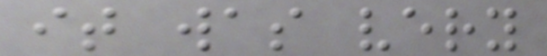it was very
